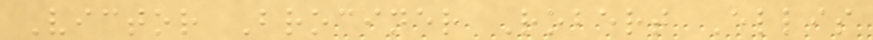Victor Brociner Robert Ellis
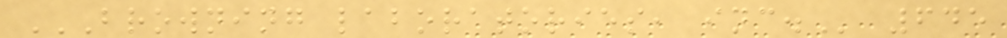BROWNING LABORATORIES, INC. 645
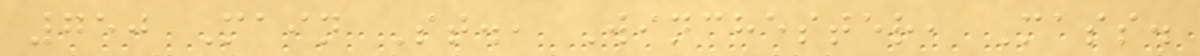750 Main St., Winchester, Mass.
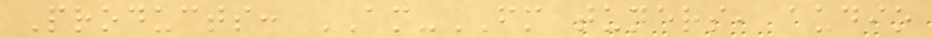Products: AM-FM tuners, audio
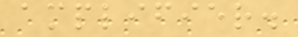amplifier.
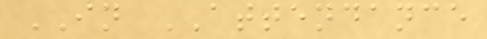IN ATTENDANCE
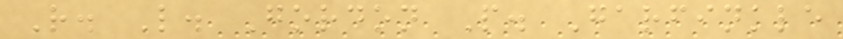R. L. Gordon P. Garfinkle
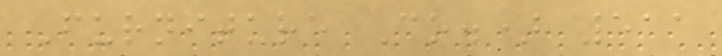Furniture Co.) 511
